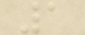1
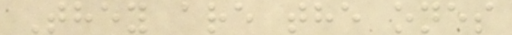They are the ones
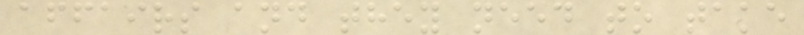affairs and they need to take
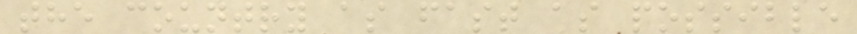the country as fast as possible
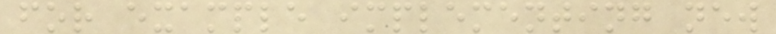for example implementing new
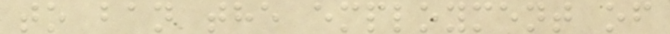to ban the employment of
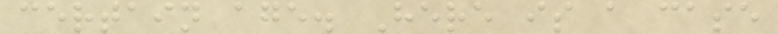certain age. Here is a case
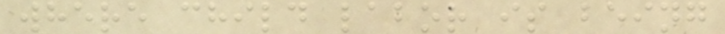where child labor is being
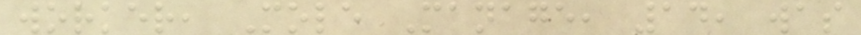worker, Mole Manage, 14, was
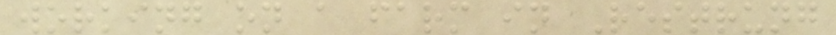working on a farm in Restrung
